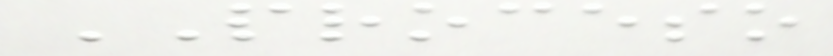PROCESO
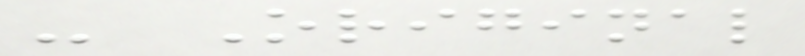- Original
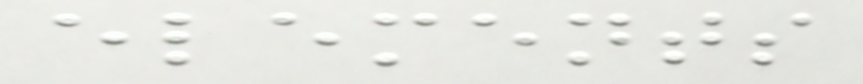elements
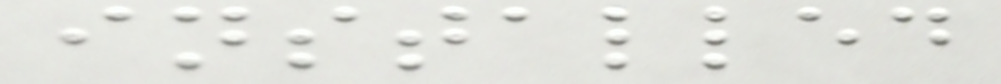installed
